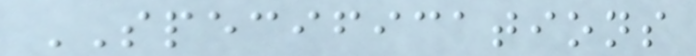SPECIFICATIONS
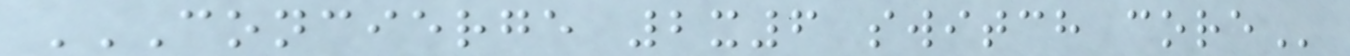CONCIERGE 2X6 SWITCH CORE
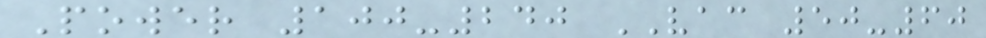Power 100-240 VAC 50-60
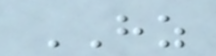HZ
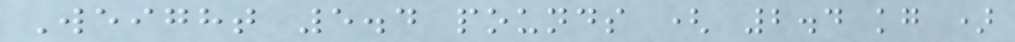Weight 5.4 pounds ( 2.4 kg )
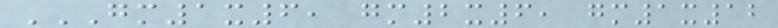GM1X6, GM2X6, GM1X12
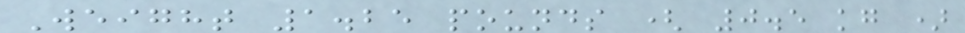Weight 1.25 pounds ( 0.5 kg )
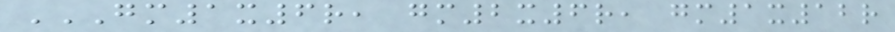GM1X6R, GM2X6R, GM1X12R
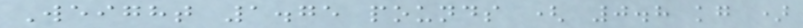Weight 1.75 pounds ( 0.8 kg )
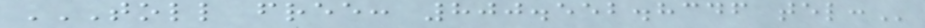TOLL FREE: 800.552.8346 TEL:
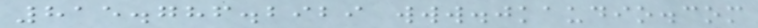815.786.2929 www.jkaudio.com
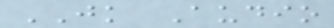JK Audio
